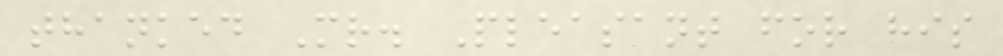thanked Mr. Pleasant for his
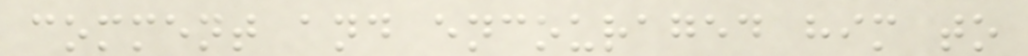comment and encouraged him to
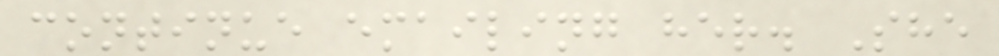continue emailing her. She
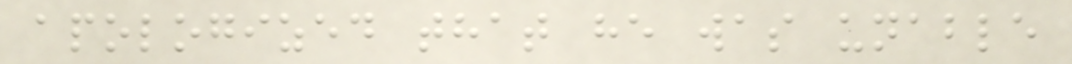apologized that he was unable
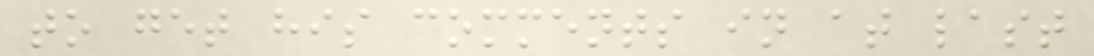to get his comments in at last
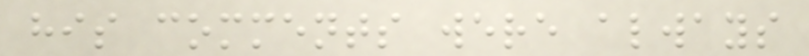his comments were always
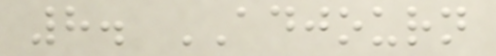8. ADJOURN
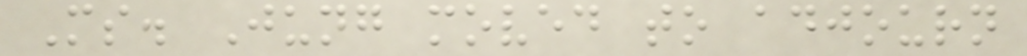Ms. Jung moved to adjourn
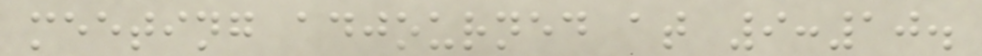meeting adjourned at 9:10.
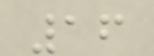16
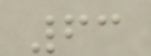63
